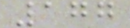177
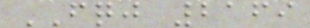FQJ 2169
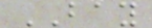BAY
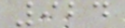924
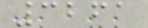3261
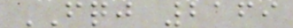FQJ 2169
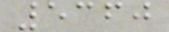5360
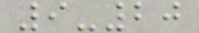9-20
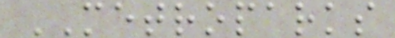METROPARKS
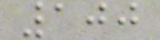100
